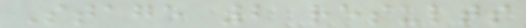Stage 2 results
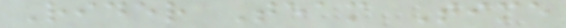Rider Team Time
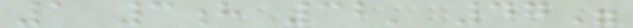1 3h 32' 47"
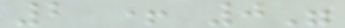2 + 0"
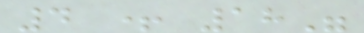4 + 18"
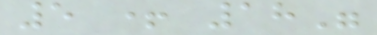5 + 18"
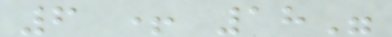6 + 18"
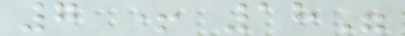7 + 18"
